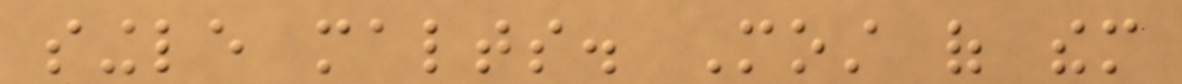single malts. Most of them
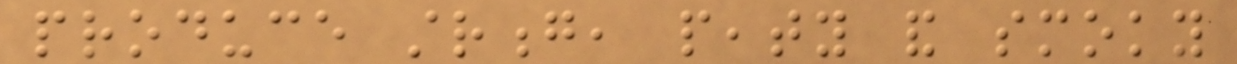produce strong, peaty and smoky
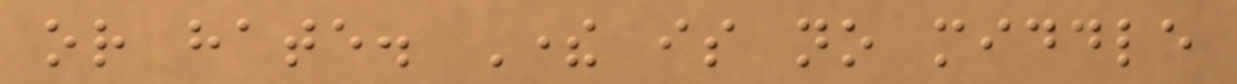or hate. There is no middle
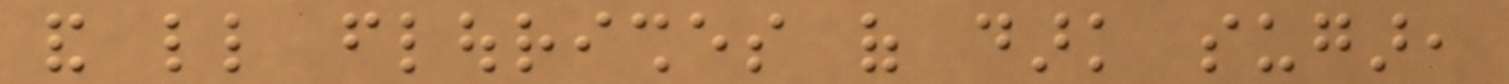and little flourishes of dark sugar,
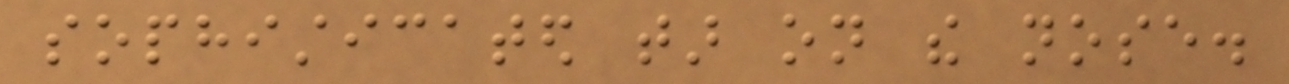sophisticated tar on the nose.
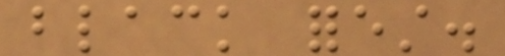black forest.
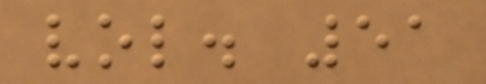vol. 51
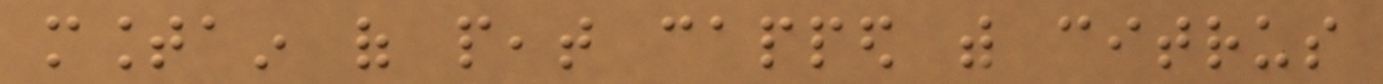mountain of peat capped with citrus
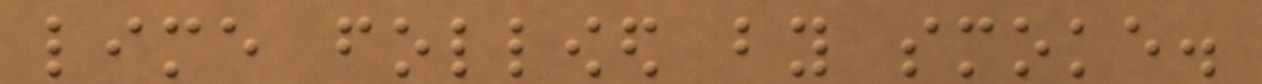lime followed by smoke.
